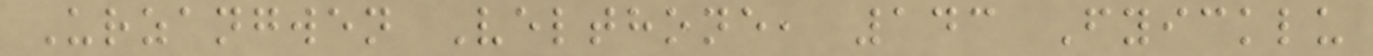Urzangwen Velthone, 143 Fyicklu
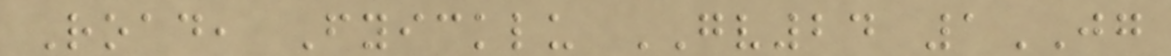Road, Fyicklu GV24 1JG
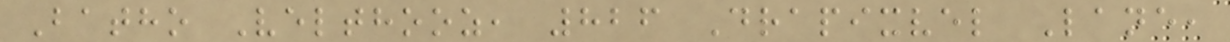Batho Velthooz, 826 Drapixvel Lane,
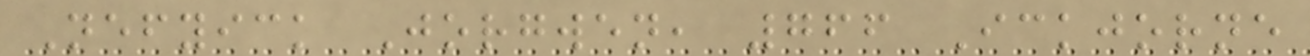Nefyick Jorgwen, 766 Ickjorne
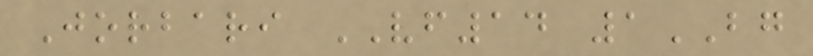Jorbari VF14 1BG
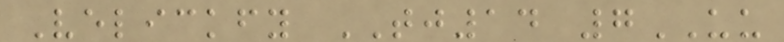Velickfy TJ14 7UU
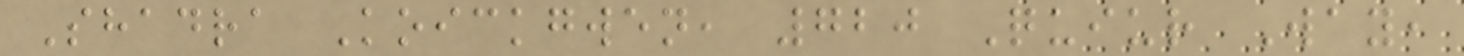Shadra Koickgwen, 720 Quiur Way,
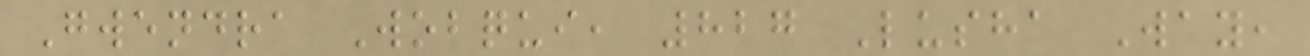Gwendra Wobqui, 827 Lusha Way,
